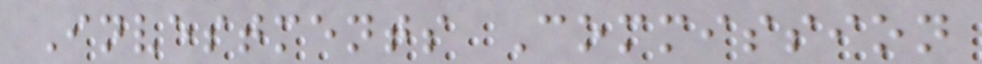Investments Commission
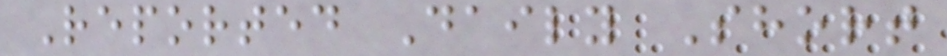Reported Daily Short
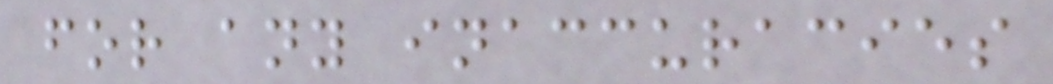for any inaccuracies
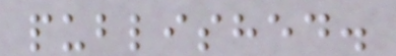published.
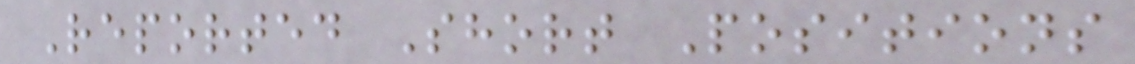Reported Short Positions
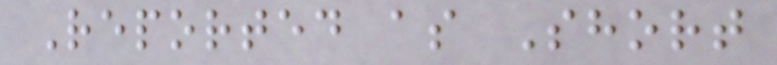Reported as Short
